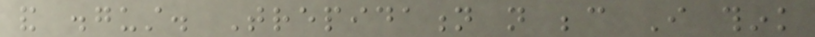and disgust. Trepidation not because I think
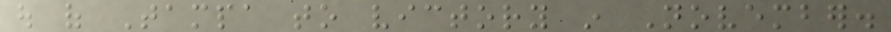out of Tampa to victory in November.
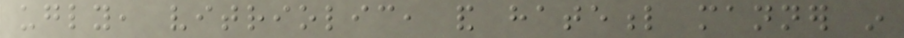ugly, vitriolic, and hateful manner in
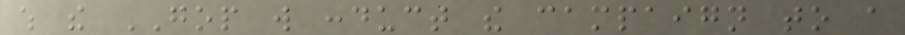which the GOP will conduct the campaign to a
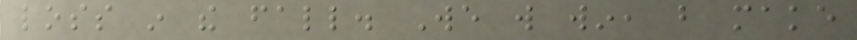loss in the fall. We will win, but make
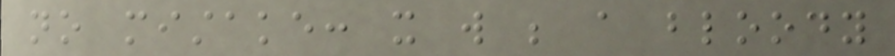no mistake: it will be a bloody
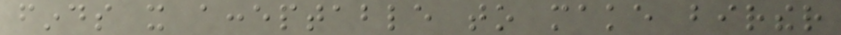finds it acceptable to make birther
